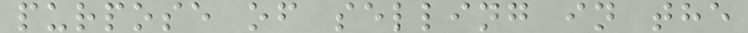purpose of selling in the
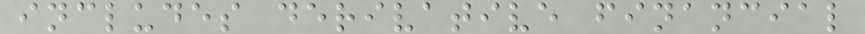includes derivative financial
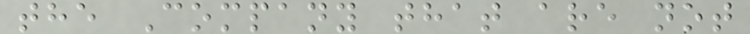the Company that are not
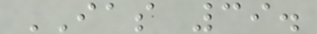IAS 39.
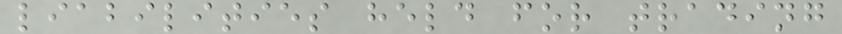liabilities held for trading
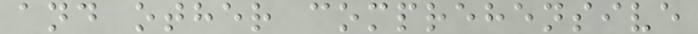and other comprehensive
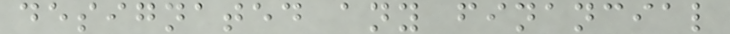designated any financial
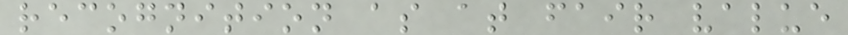recognition as at fair value
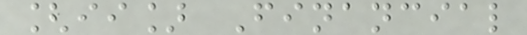[ii] Financial
